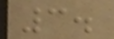3.
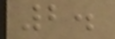2.
